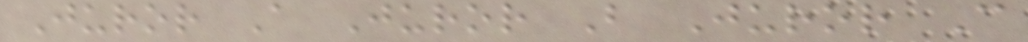Juror A Juror B Juror C
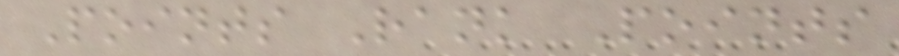Points Rank Points
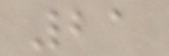21
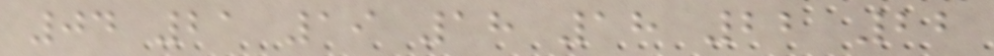04 21 19 18 18 22 22
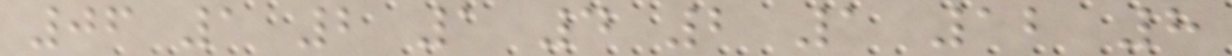06 1 2 1 4 2 1 12 8
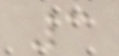3
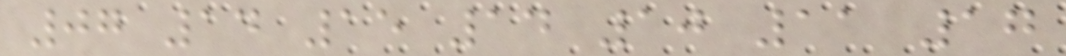07 14 15 14 10 11 17
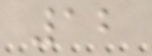12
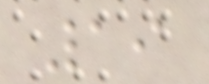19
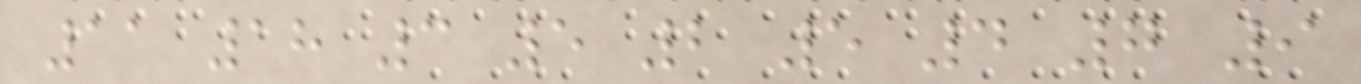11 18 3 5 2 5 4 7 9
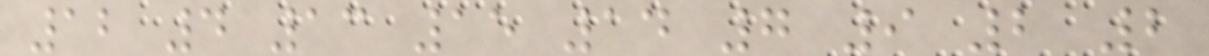12 4 13 15 14 7 9 2 2
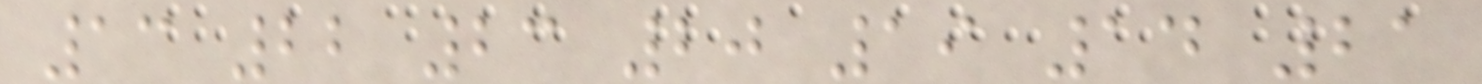13 22 23 20 19 14 21
